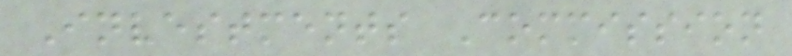Investments Commission
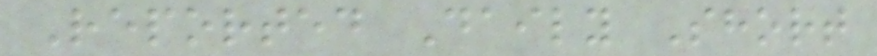Reported Daily Short
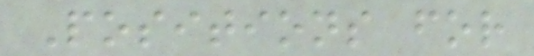Positions for
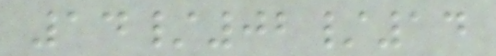14/02/14
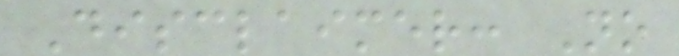Disclaimer: No
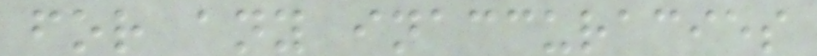for any inaccuracies
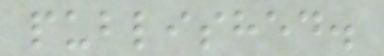published.
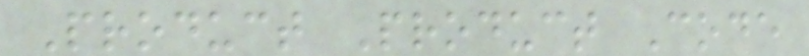Product Product Code
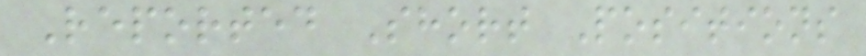Reported Short Positions
